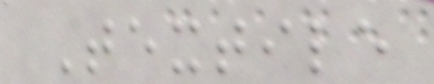Textile
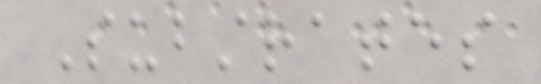Substrates
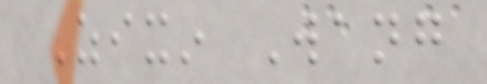Zixin Wang
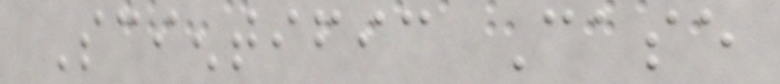Scientific Case
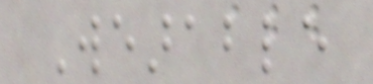Wearable
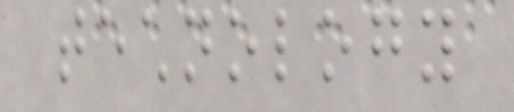technology
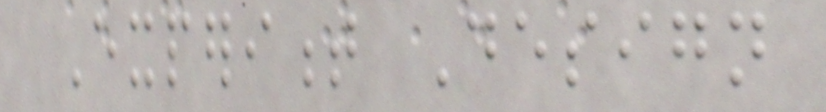Experiment Design
